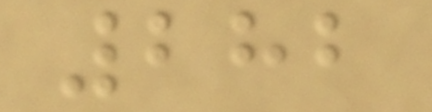282
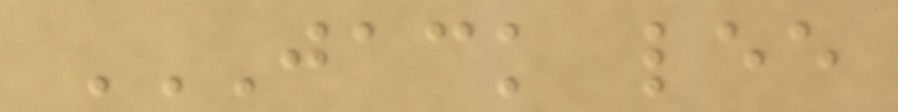JACK LEE
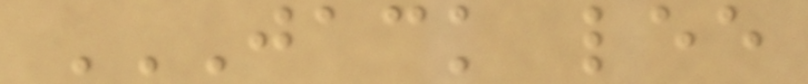JACK LEE
